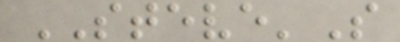STEVE'S
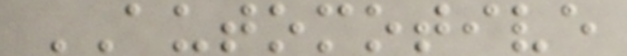AUTOMOTIVE
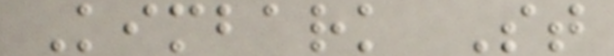Kimbark St
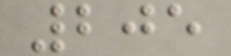205
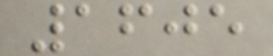1605
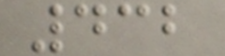432
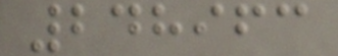248963
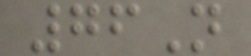76N
